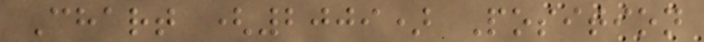Chart (2009) Position
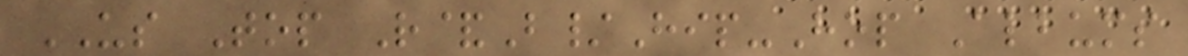US Top R&B/Hip-Hop Albums
